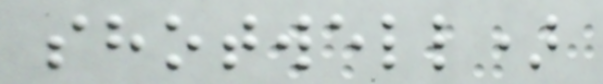shotwell)
